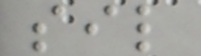sil
